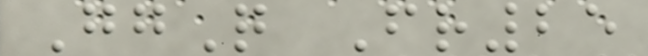GgQ Fr25
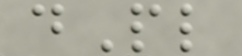dPl
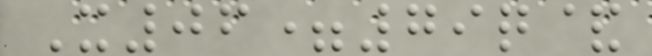X06=79q&
